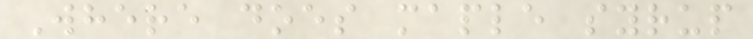Where does maple syrup
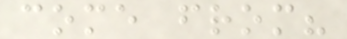come from?
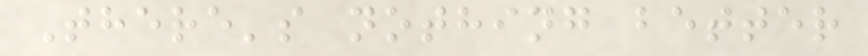There's nothing better
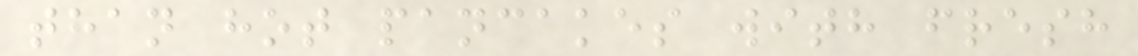than hot pancakes with fresh
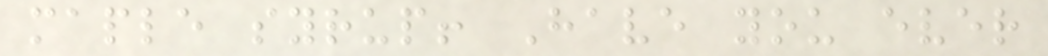maple syrup! Have you ever
